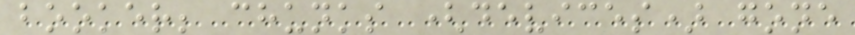booker; chunks (devices) gone
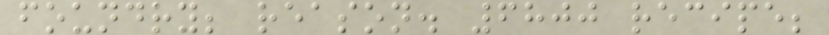foundry; reason. 6800 recipe;
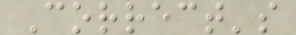Correct's
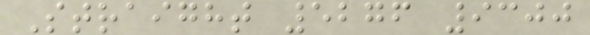Straight 5276 9300
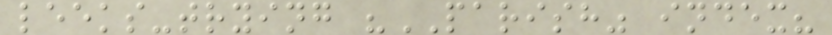leeks-trying "PARISH" index?
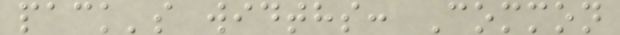pack's widths: Common
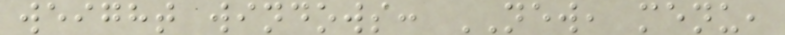weight windows: NEW, menu,
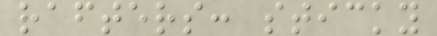rafters: sticky
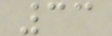33
